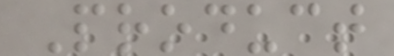Product
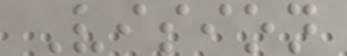Vision
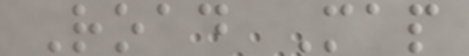Road Map
